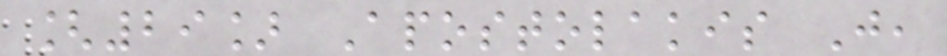[29] Apostolakis J,
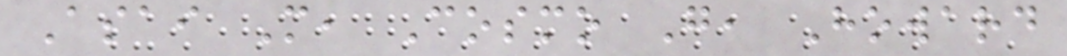Asai M, Cosmo G, Howard
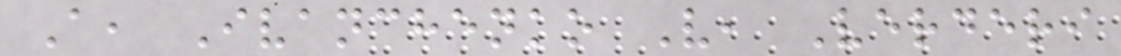A, Ivanchenko V, Verderi
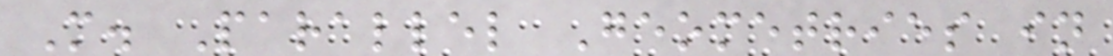M. Parallel Geometries in
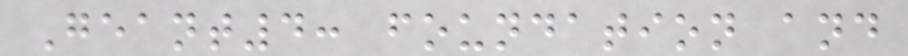Geant4: foundation and
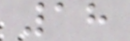18
